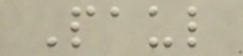Paul
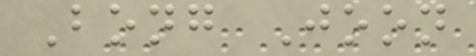Bong Joon
